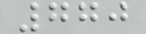770
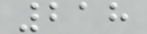218
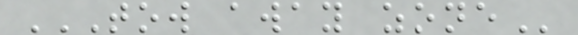TOW AWAY ZONE
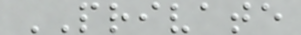PRIVATE
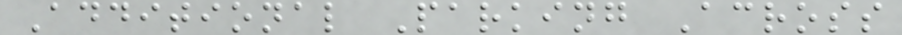Additional Parking Across
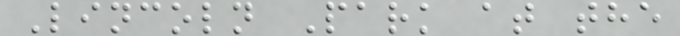Lincoln Park at the
